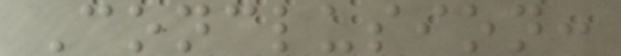Conclusion:
